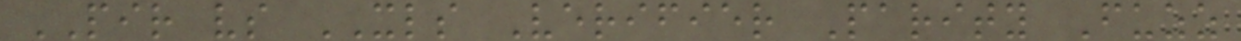PIR vs XLS Verifier Parity Fuzz
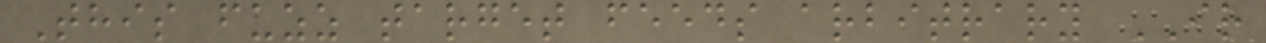This fuzz target feeds arbitrary IR
